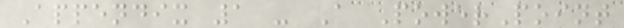Appendix 1 - A PowerPoint
